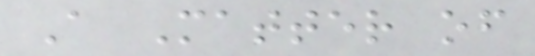A Matter of
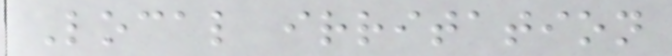Local irritation
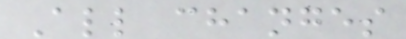All changes
